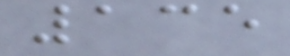135
